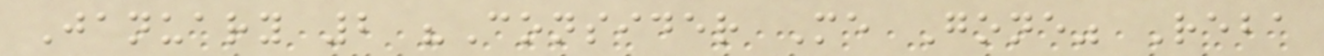January 2 "Consider Me Gone" Reba
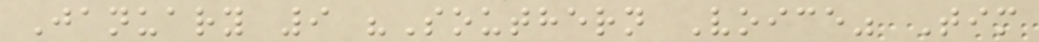January 9 "Southern Voice" Tim
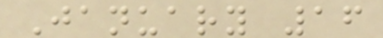January 16
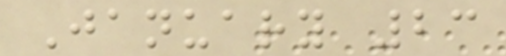January 23
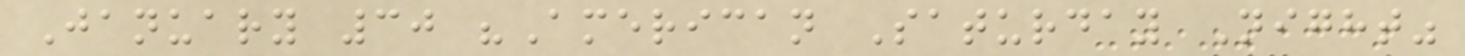January 30 "American Saturday Night"
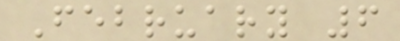February 6
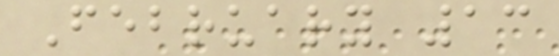February 13
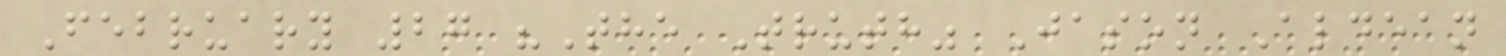February 27 "The Truth" Jason Aldean
